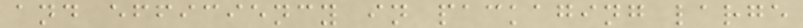and efficiency in packaging large
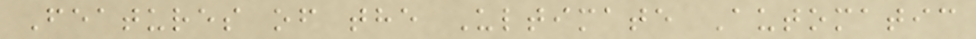Features of the Ultimate Automatic
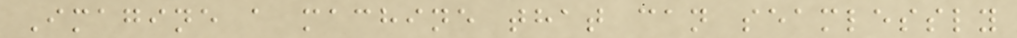Imagine a machine that can seamlessly
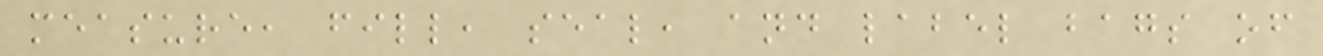measure, fill, seal, and label bags of
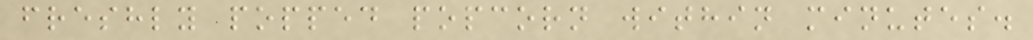freshly popped popcorn within minutes.
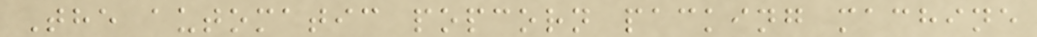The automatic popcorn packing machine
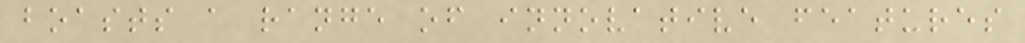boasts a range of innovative features
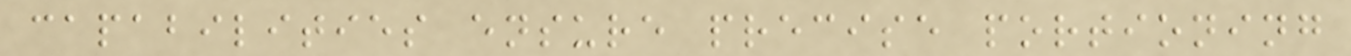capabilities ensure precise portioning
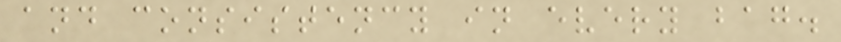and consistency in every bag.
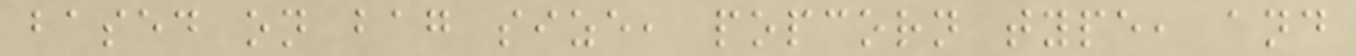based on bag size, popcorn type, and
